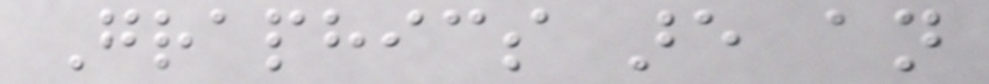Graphics are an
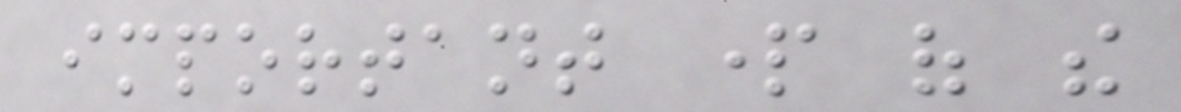important part of the
